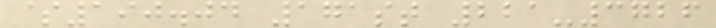$190.04 171st 221-3726
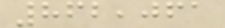862,061
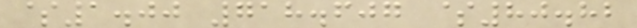$1.00 718.607 $80.82
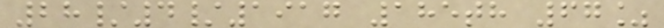28/4/1917 185th 67%
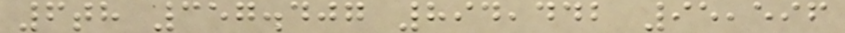6th 357.407 894,442 95,596
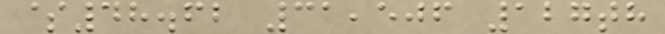$48.62 31,506 127th
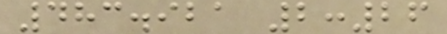483.921 2:26
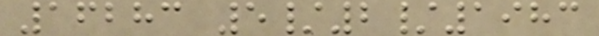16283 5/2/1983
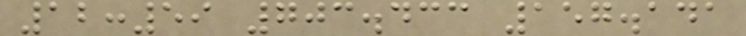12:59 703.433 157.141
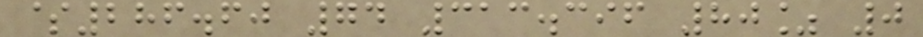$286.60 74 313.396 80% 0
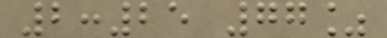2:25 77%
